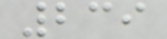239
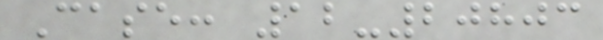Case: 12-20803
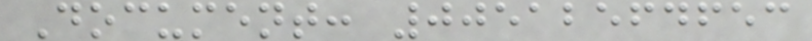Document: 00512564653
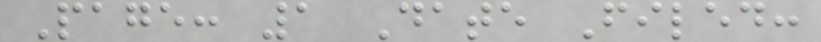Page: 1 Date Filed:
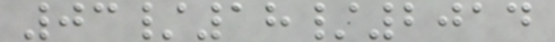03/18/2014
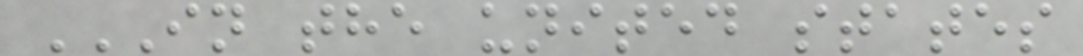IN THE UNITED STATES
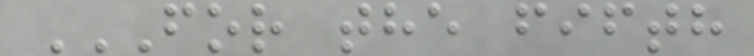FOR THE FIFTH
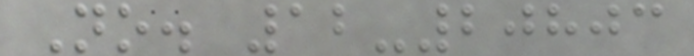No. 12-20803
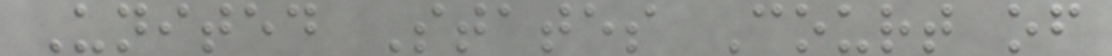United States Court of
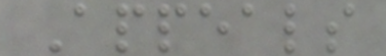Appeals
